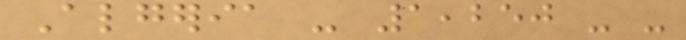Algeria - 1,250 - -
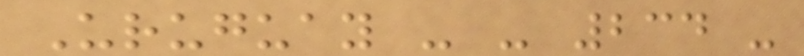Uruguay - - 234 -
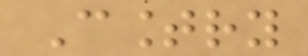Country
